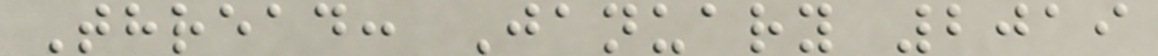Thread: January 2019
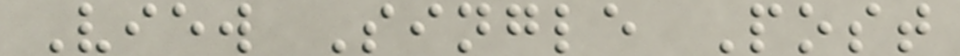View Single Post
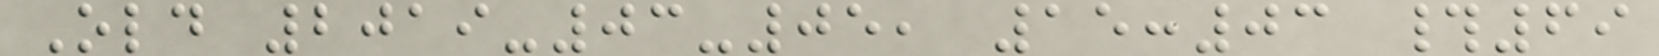Old 2019-03-05, 15:03 #69
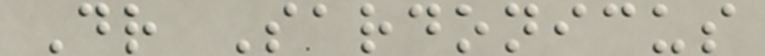Dr Sardonicus
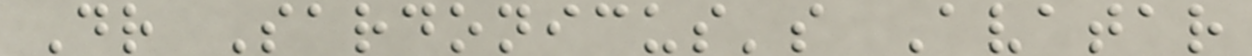Dr Sardonicus's Avatar
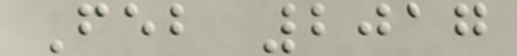Feb 2017
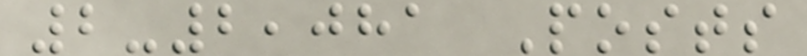2-2,081 Posts
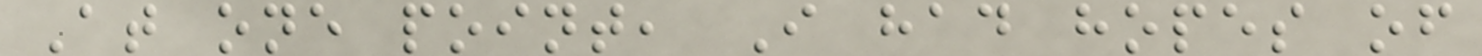At one point, I had hopes of
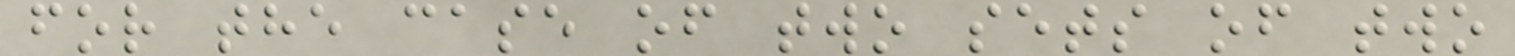for the case of two sets of two
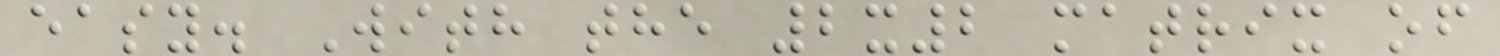easy. With the 2x2 matrix of
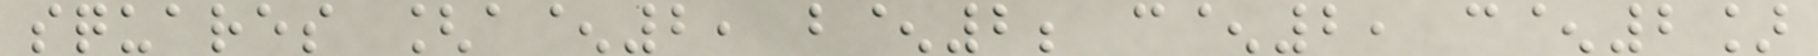squares [a^2, b^2; c^2, c^2]
